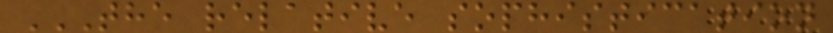THE RELATIVE SOPHISTICATION
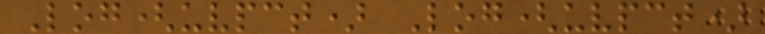Log(uvpct) Log(uvpct)
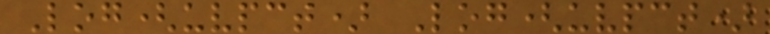Log(uvpct) Log(uvpct)
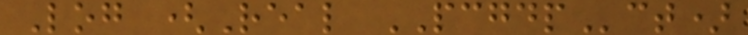Log (Real PCGDPct)
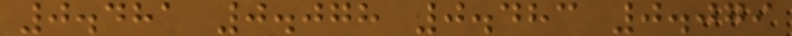0.481 0.078 0.483 0.079
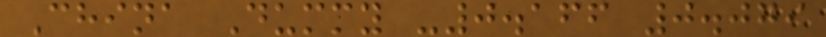China Dummy -0.166 0.079
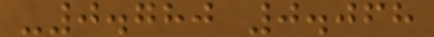-0.780 0.068
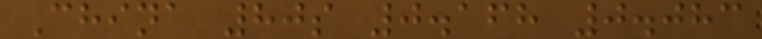China 80s 0.168 0.083
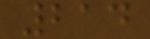214
